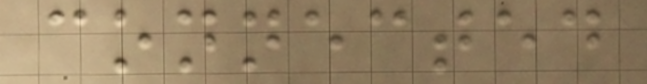connected
